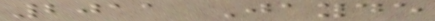2011 Jayde
